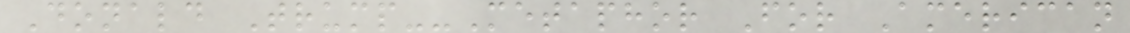Donald Trump--Metaphor For American
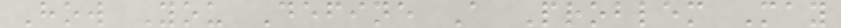How You Define A Problem May
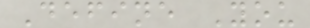Define You
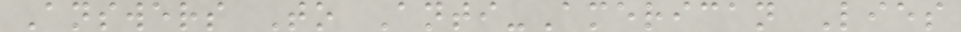Answers To Anti-American Lies
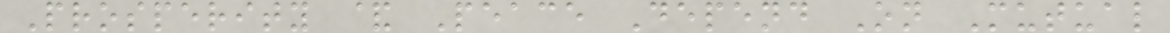Prosperity & Peace Depend On Mutual
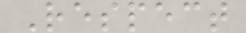Respect
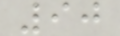90
